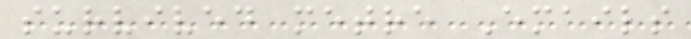survived metre Emails
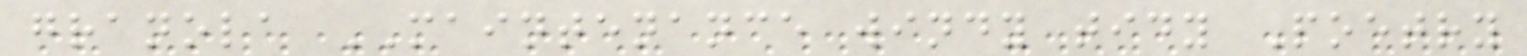granola MAINTENANCE windy tidy Poetry
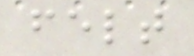felt
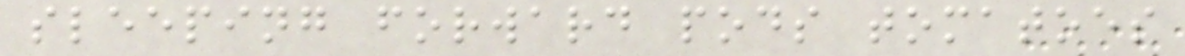sleeping forward pods tomatoes
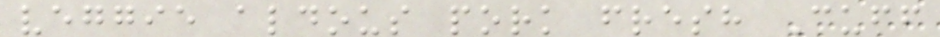veggie aldous pork fresh Cuff
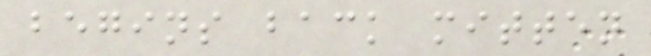begins back mitten
